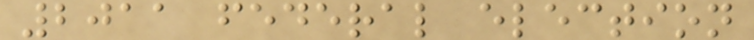2011 federal election
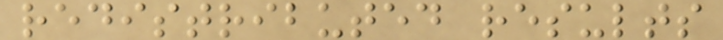redistributed results
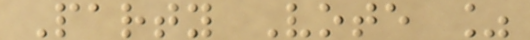Party Vote %
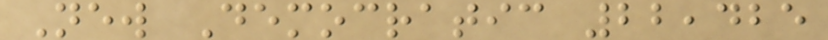New Democratic 22,425
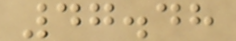47.48
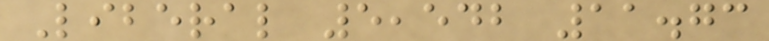Liberal 5,542 11.73
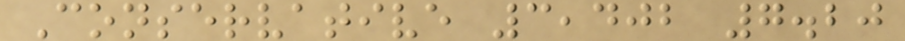Conservative 3,402 7.20
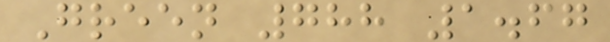Green 788 1.67
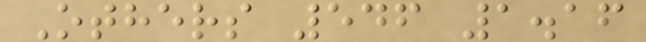Others 546 1.16
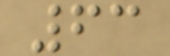63
